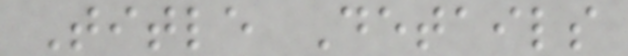Title Details
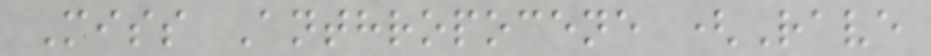Miss Anthropocene (Rave
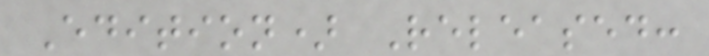Edition) Released:
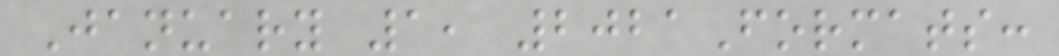January 1, 2021Formats:
